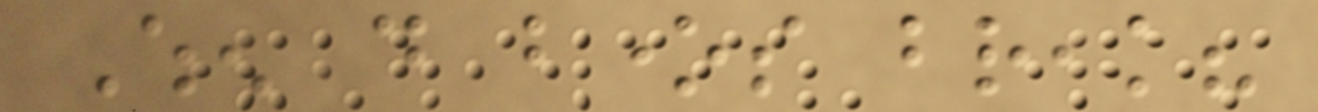When do bones break?
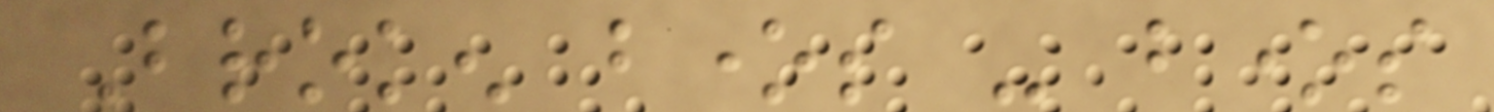Broken bones - bones
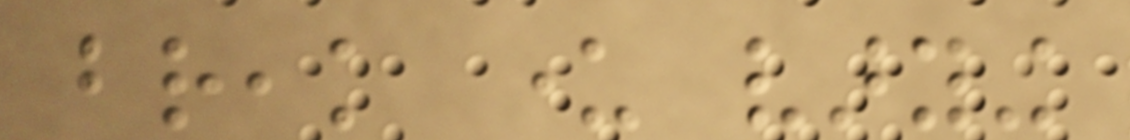break under varying
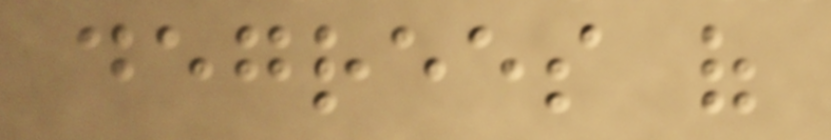degrees of
